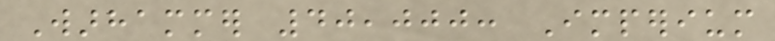Warhammer 40,000: Imperium
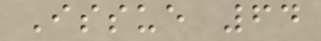Issue 64
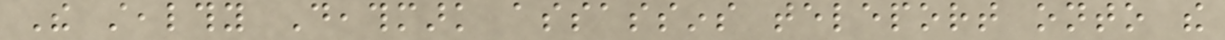The stealthy Deathmark assassins teleport onto the
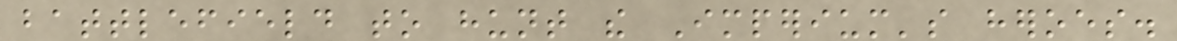battlefield to hunt the Imperium's heroes.
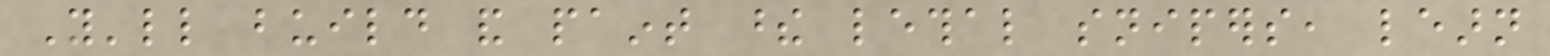You'll build and paint these lethal snipers, learn
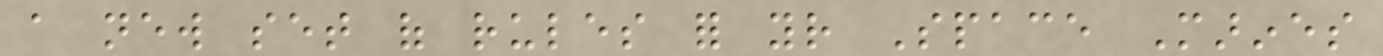a new set of rules for your Space Marines
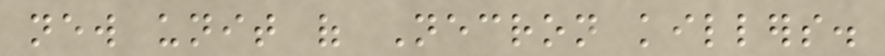new unit of Necron killers.
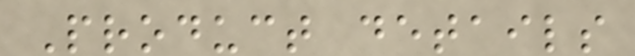Product details
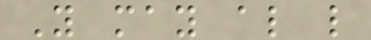You may also like
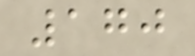170
